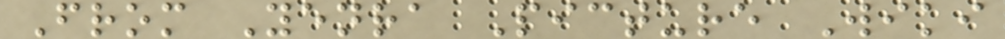From Yenra Picture Wiki
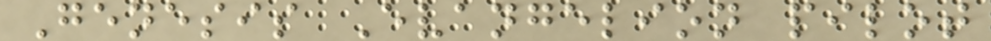Genesis Evangelion pilot
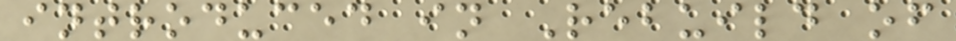introduced in Rebuild of
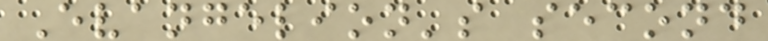Evangelion's second
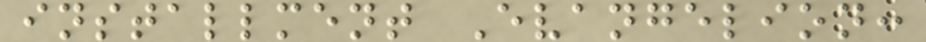installment Evangelion:
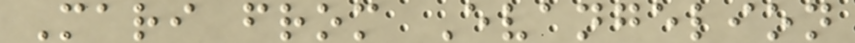Mari from Evangelion
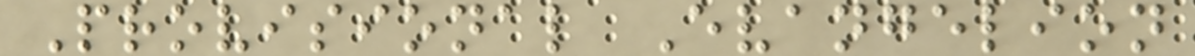Provisional Evangelion
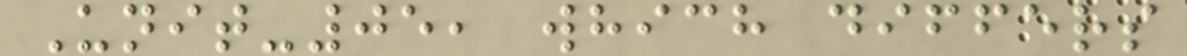Unit-05, which differs
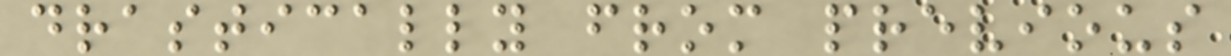drastically from previous
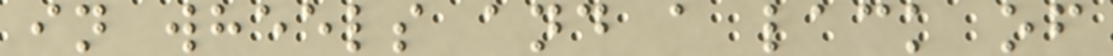in wheels and a lack of
